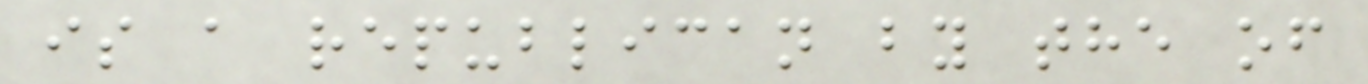is a republican by the of
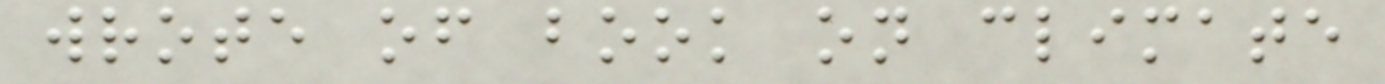wrote of book on climate
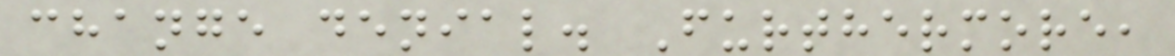change denial. Furthermore,
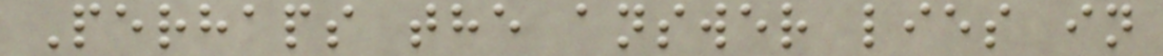Perhaps the answer lies in
